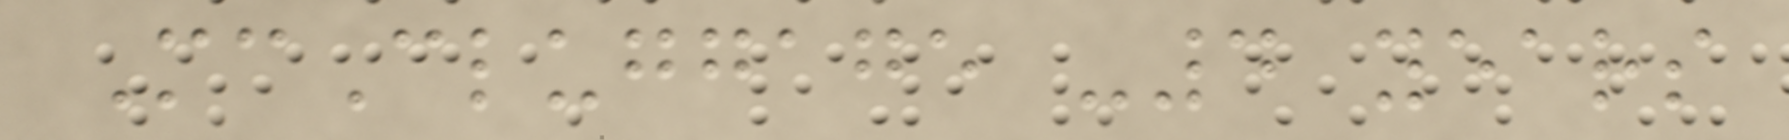McCluggage -4 years
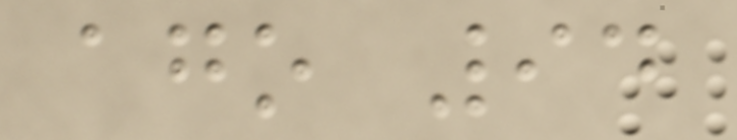ago 94
